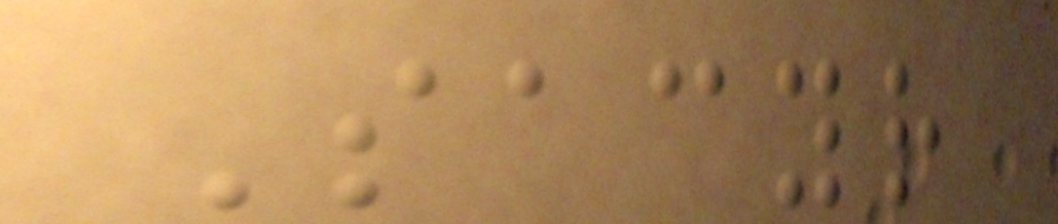Sacyr
